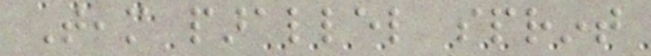Team parallel sprint
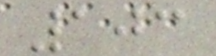103
